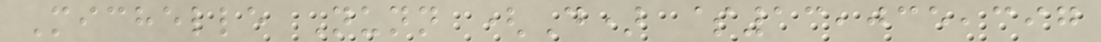Michelle Nunn (D) $13,035,397
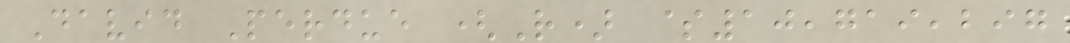David Perdue (R) $10,719,297
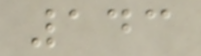143
